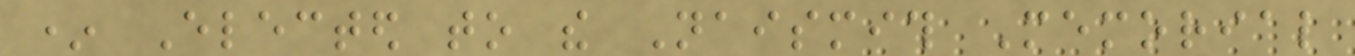* Elected to the Naismith Memorial
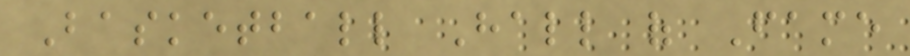Basketball Hall of Fame
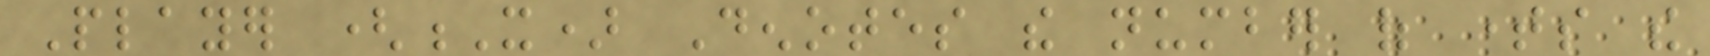Player (X) Denotes the number of times the
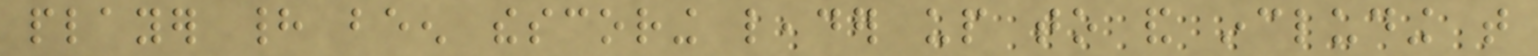player had been thescoring leader up to and including that
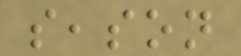season
